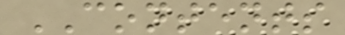CONTENTS
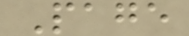Page
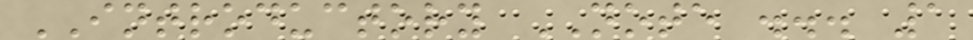INTRODUCTORY NOTE ... 1
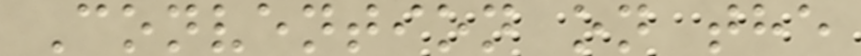Convention on the
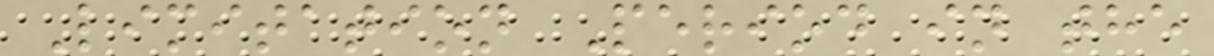Limitation Period in the
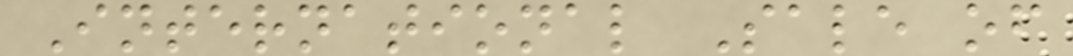International Sale of
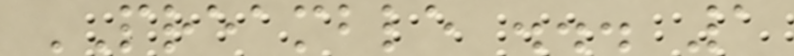PREAMBLE ... 1
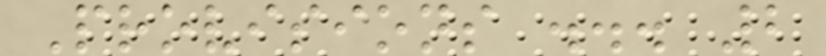Provisions ... 2
